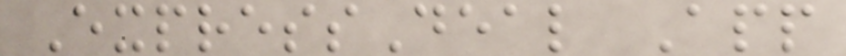ExpressDeal App
